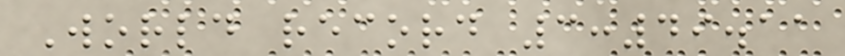World record 3:49.11
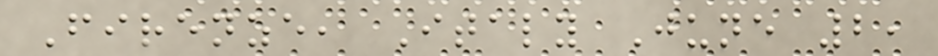Firenze, Italy June 2,
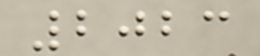2023
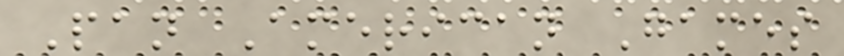Pan American Games
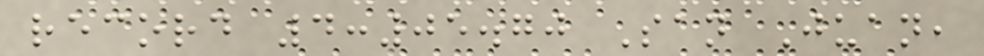record 4:05.70 San Juan,
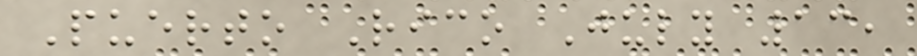Puerto Rico July 13,
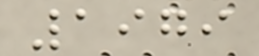1979
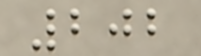202
